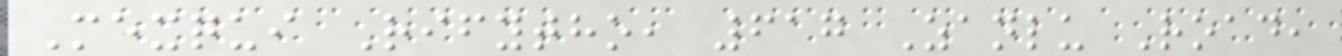Mexqui Rifytho, 617 Zanlu Road,
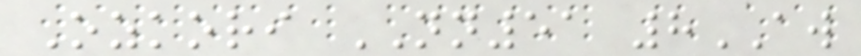Ozkori NN51 8AW
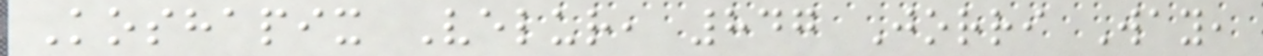Koshapix Velur, 847 Jorri Way,
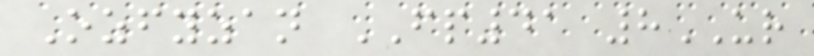Ozfyzan FP41 8UR
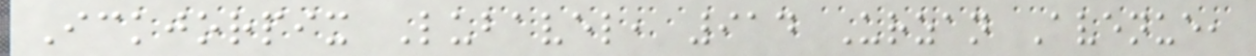Ickjorpix Lubavel, 914 Urzan Avenue,
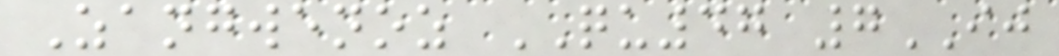Zangwenoz QU47 7IJ
